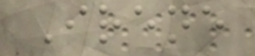Irene
